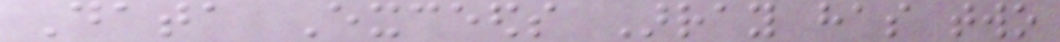Data Exceeds Array has two
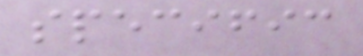specific
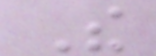The
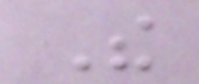The
